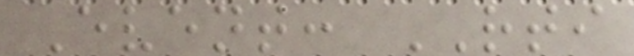Event: RTI
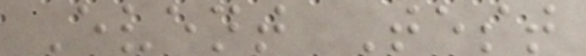Event Test
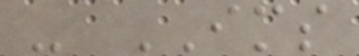- IMS
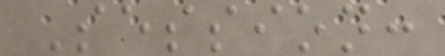Session:
